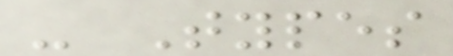- Types
